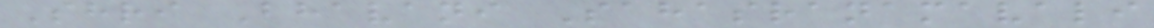Shri Bhavani Sahasranamavali
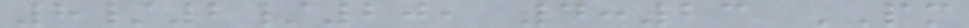8/2/20, 4:23 PM
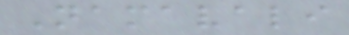Namavali
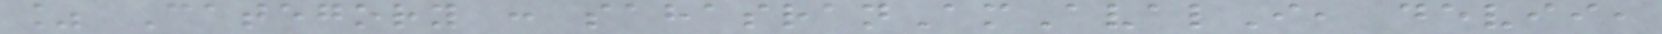% Category : sahasranAmAvalI, devii,
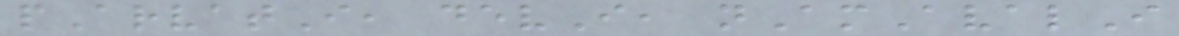pArvatI, devI, nAmAvalI
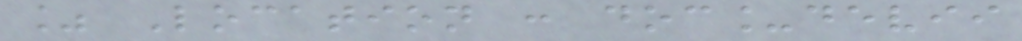% Location : doc_devii
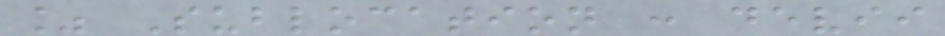% Sublocation : devii
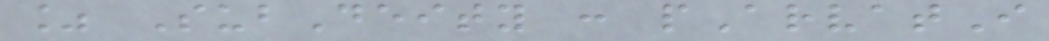% SubDeity : pArvatI
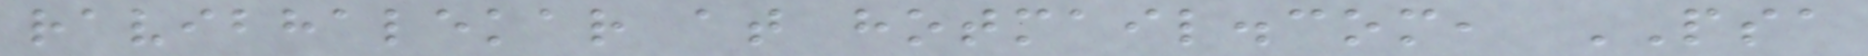ravibhalekar at hotmail.com, PSA
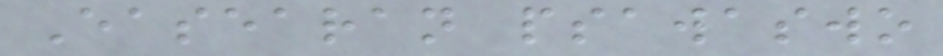Easearan psawaswo
